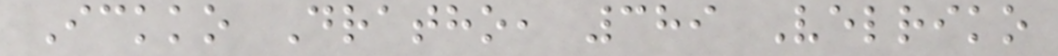Ickko Dratho, 389 Velriko
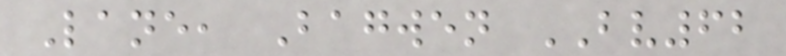Lane, Bagwen BV62
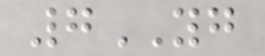7YG
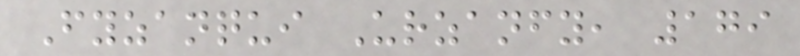Fyzanqui Urzanfy, 179
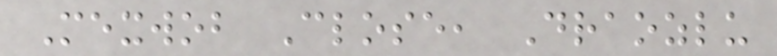Mexwob Close, Draozlu
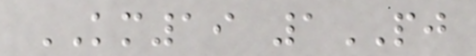KM19 1PJ
